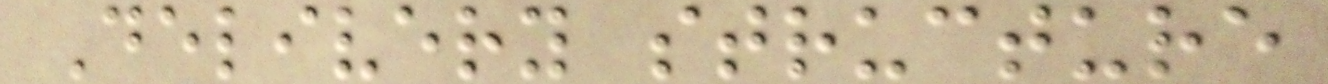Delivery structure
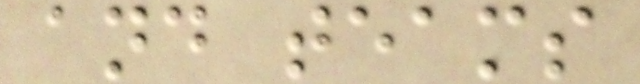and teams
